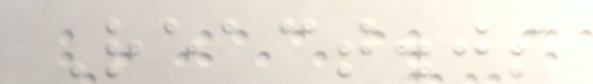React.js
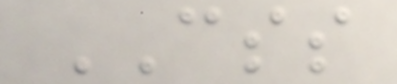CSS
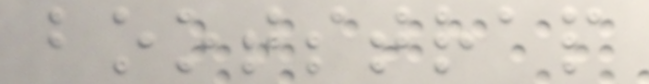bootstrap
